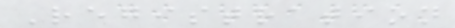Registration
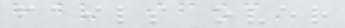fails over
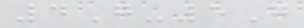4G-5G
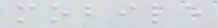mobile
